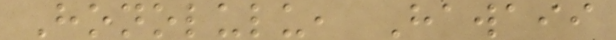Honolulu, Hawaii
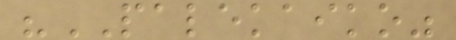"PALEKAIKO"
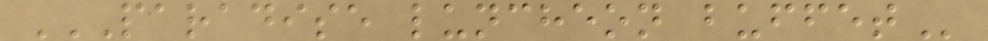PARADISE LUNCHEON BUFFET
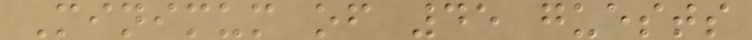Minimum of 45 guests
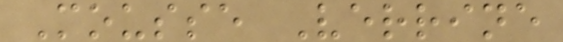Mousse Verrine
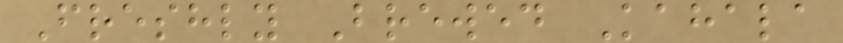Freshly Brewed Kahala
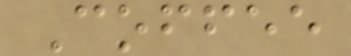Coffee
